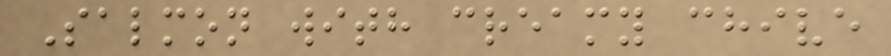Salmon with creamy chive
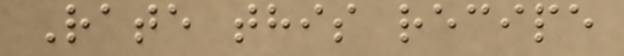Rate this recipe
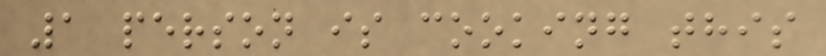1 person is cooking this
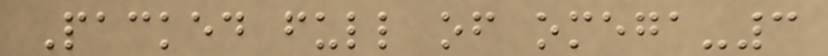Packed full of omega-3
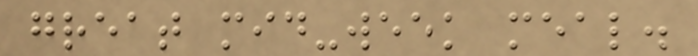great mid-week meal.
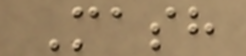Mash
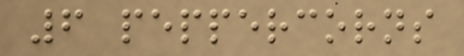6 peppercorns
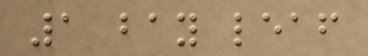1 bay leaf
